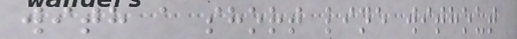with a short line without
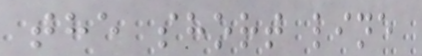the short line
